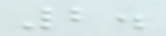2.
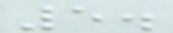5.
